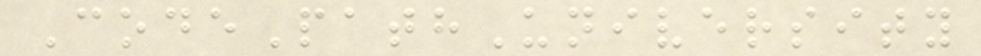CodePathUniversity
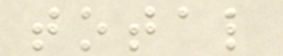total
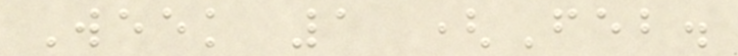Week 1 (Feb.
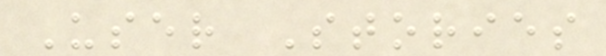User Stories
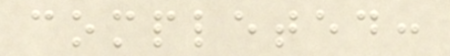completed:
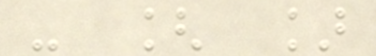- [ ]
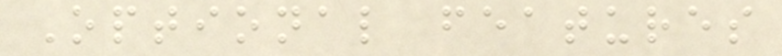Optional features
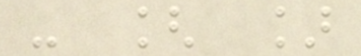- [ ]
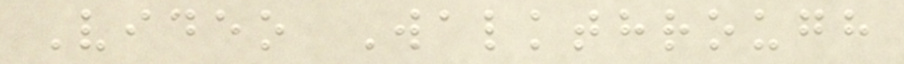Video Walkthrough
